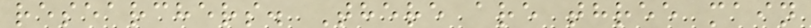researchers. There are three main
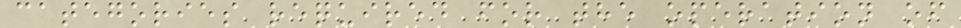categories required for the operation of
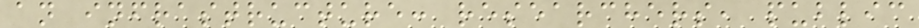an infrastructure: researchers, public
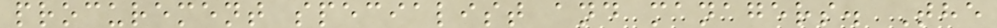procurement specialist and managers. The
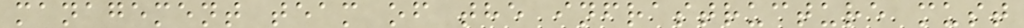management team of the infrastructure must
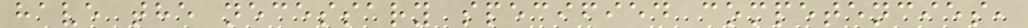have the necessary specified competencies,
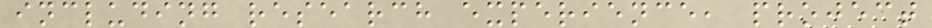including research experience, project
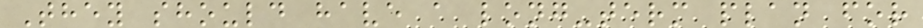They should have a long-term plan for
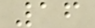16
